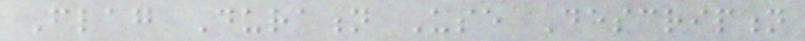Flag Duration Use Description
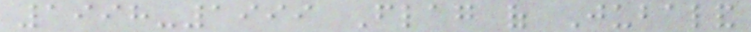1998-1999 Flag of Jubaland
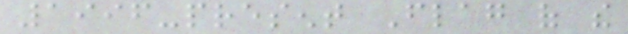1996-present Flag of the
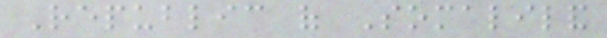Republic of Somaliland
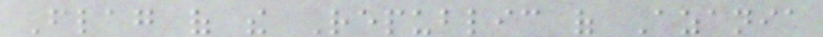Flag of the Republic of Azania
